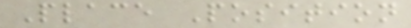Place Position
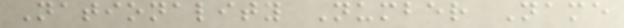Nationality Number Name
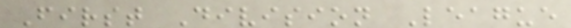First Division League
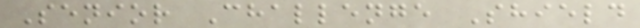Senior Challenge Shield
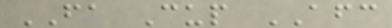FA Cup AFC
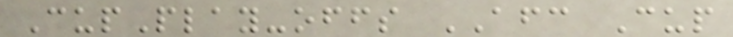CupPlay-offs AFC Cup
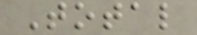Total
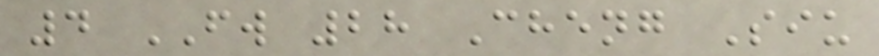4 FW 28 Cheng Siu
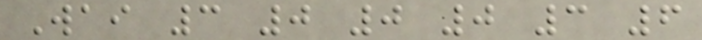Wai 3 0 0 0 3 6
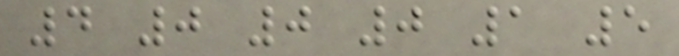4 0 0 0 1 5
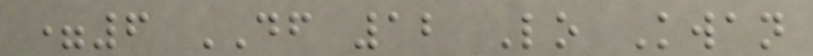=6 DF 12 Lo Kwan
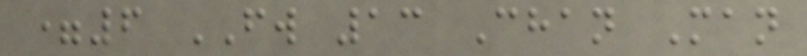=6 FW 13 Chan Man
